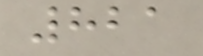821
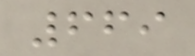669
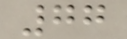77
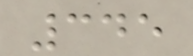345
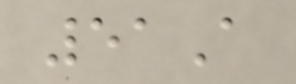51A
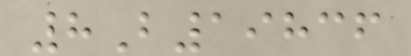8B19836
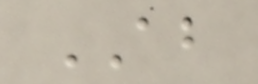AB
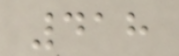418
